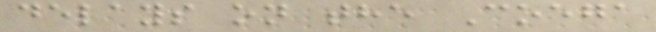delays on the Coega
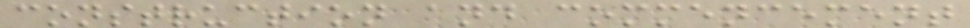construction and commencement
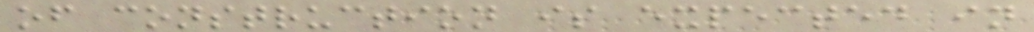of construction is expected in
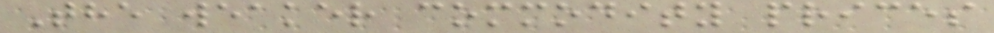The weaker commodity prices
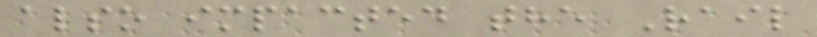also impacted the Rail
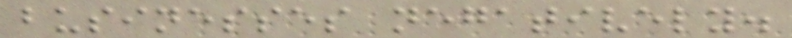businesses negatively.
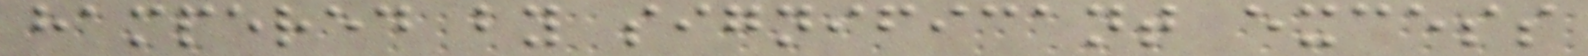hampered by significant excess
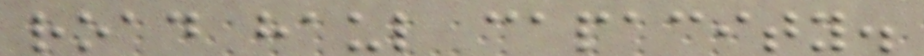road haul capacity.
